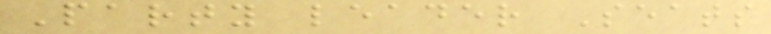Party leader Seats
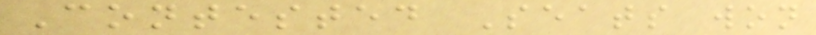Contested Seats won
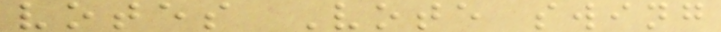votes Vote swing
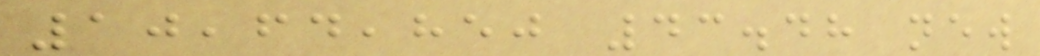10,64,850 43.48 new
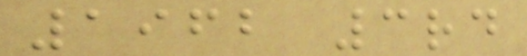1962 3rd
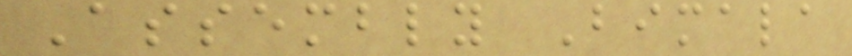Assembly Bimala
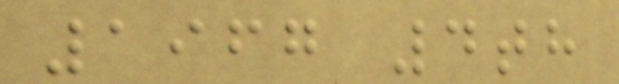1967 4th
